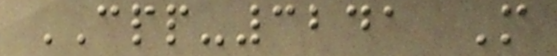CPP-3241 M
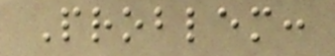Problem:
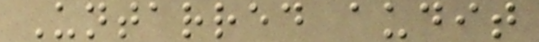Untarred audit
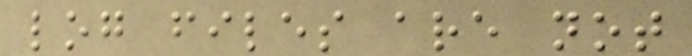log files are not
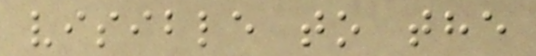visible to the
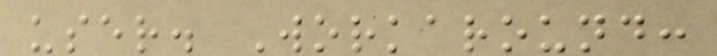user. Workaround:
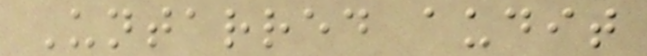Untarred audit
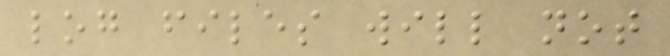log files will not
